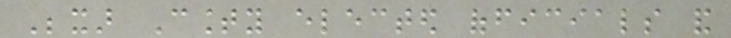Bexar County elected officials and
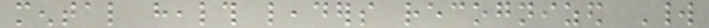mental health leaders recognized World
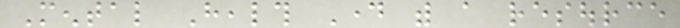Mental Health Day with a resource
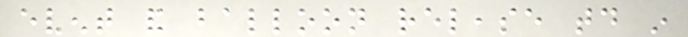event and balloon release today in
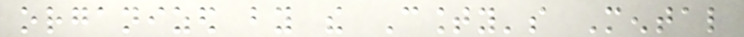organized by the County's Mental
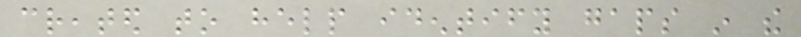created to help identify gaps in the
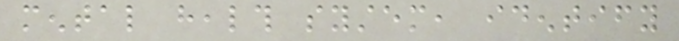mental health system, identify
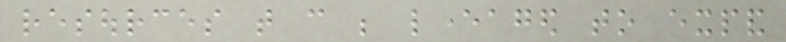resources that can be leveraged to expand
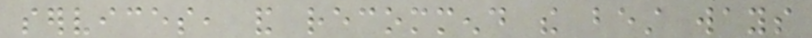services, and recommend the best ways
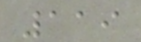119
